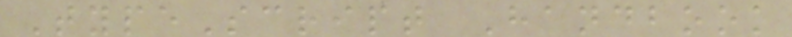TypeScript Handbook
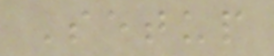Setup
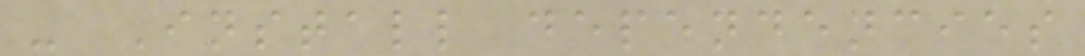- Install dependencies
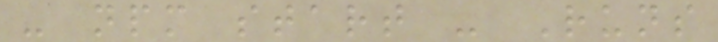- npm start - Runs
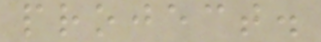project.
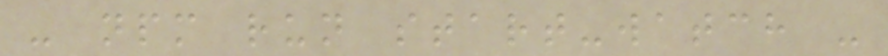- npm run start-watch -
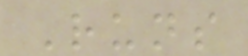Runs
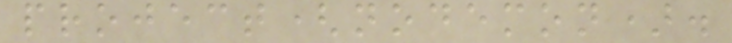project(nodemon).
